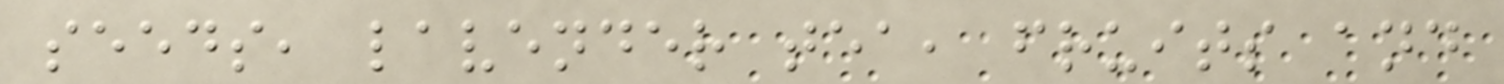seeds, lavender tea, fruits and
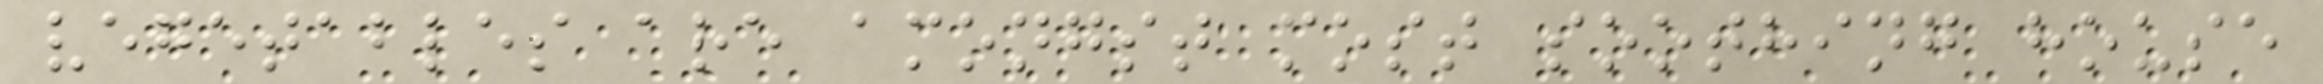vegetables are amongst most soothing house
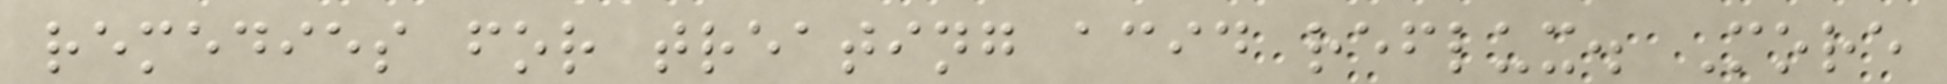remedies for treating acid reflux. More
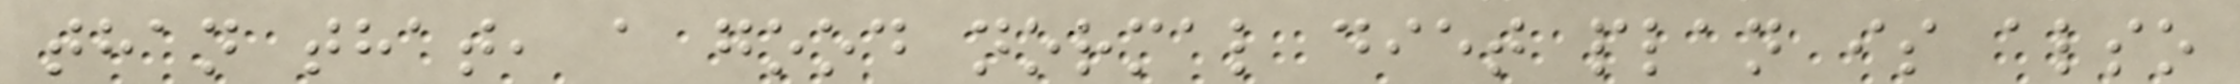than that, a good normal diet plan is also
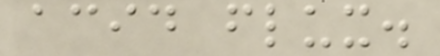acid flux.
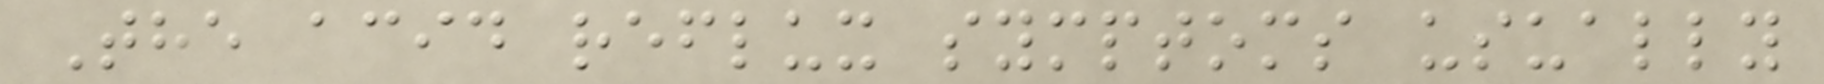The acid reflux symptoms usually
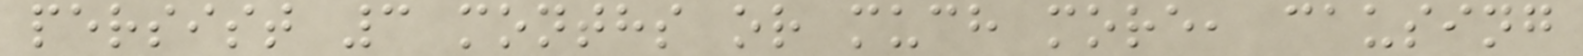persist 3 months or much more, causing
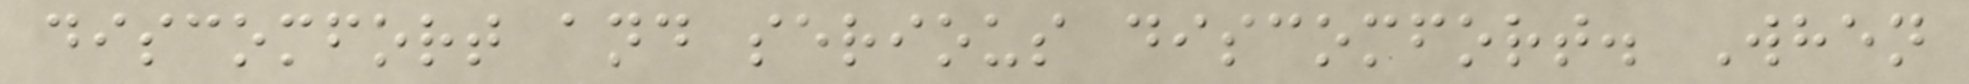discomfort and serious discomfort. When
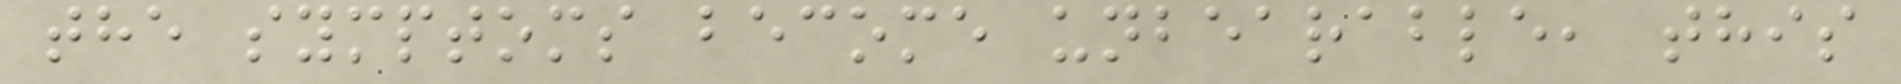the symptoms become unbearable, this
